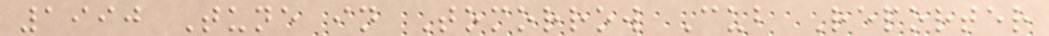1990 Tune in Tomorrow Cub Reporter
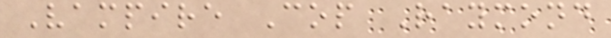Vampire Cop Raymond
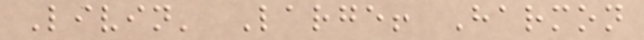Livin' Large! Harmon
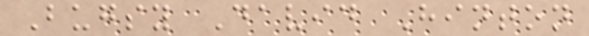Bugsy David Hinton
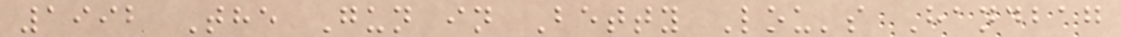1992 The Gun in Betty Lou's Handbag
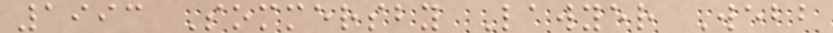1993 Sommersby Lawyer Webb
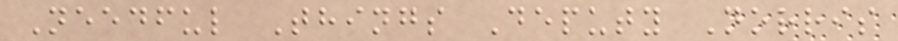Needful Things Deputy Norris
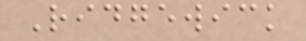Ridgewick
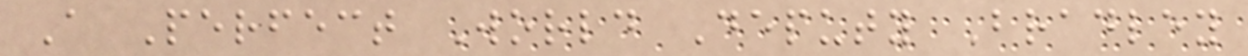A Perfect World Deputy Bradley
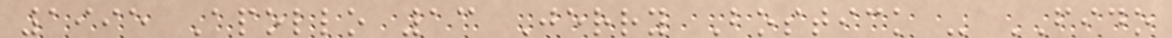1995 Apollo 13 Jerry Bostick - FIDO
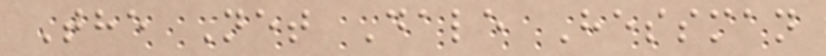The Net Dale Hessman
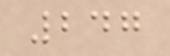247
